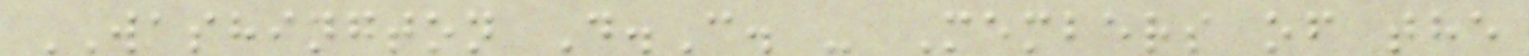WASHINGTON D.C. - Members of the
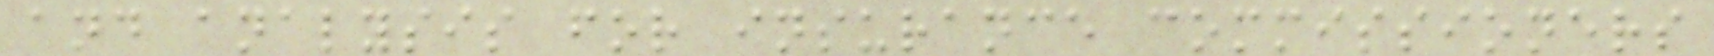and analysis for insurance commissioners
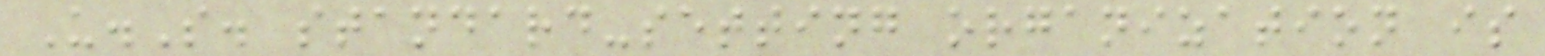U.S. standard-setting organization is
